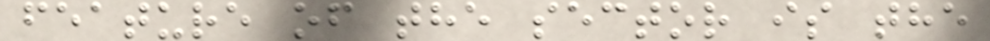feature of the sector is the
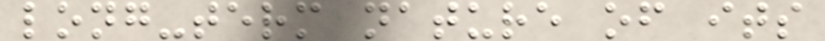long-term nature of its
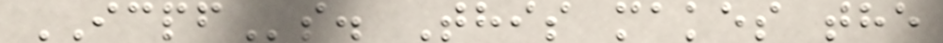ICPFs. This makes the
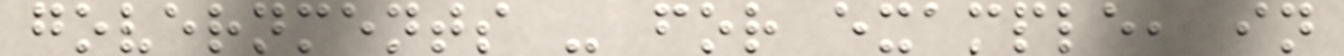governments - for example, in
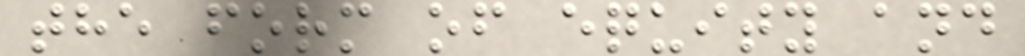the form of equity and
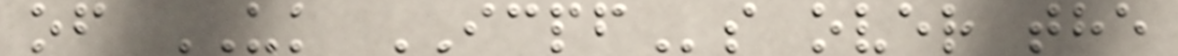of UK ICPFs over the
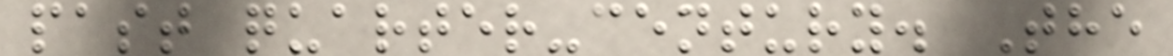past quarter-century. The
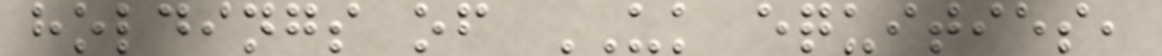holdings of UK equities,
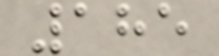185
